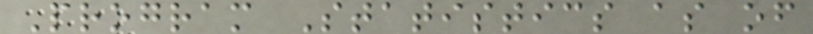Program Statistics as of
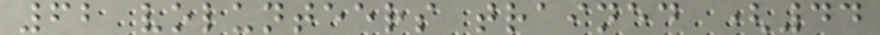62 volunteers trained (44
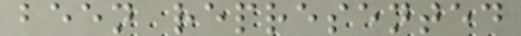been represented
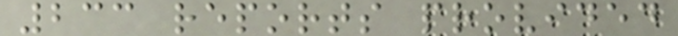233 reports provided
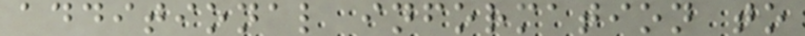additional information to
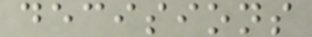decisions
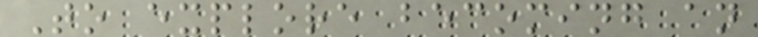To explore becoming an
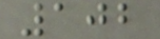102
